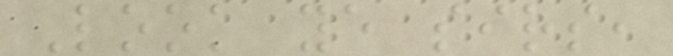Look ye sirs,
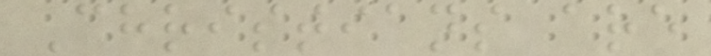Christians are
